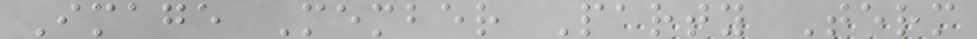Image Member Party Term
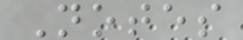Notes
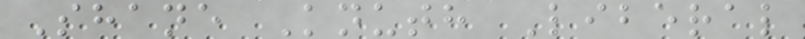Shane Knuth Liberal
